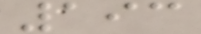193
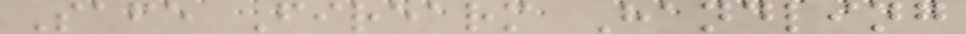Safe Firearm Handling
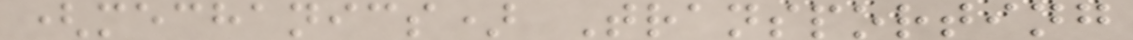(mechanics) Transporting
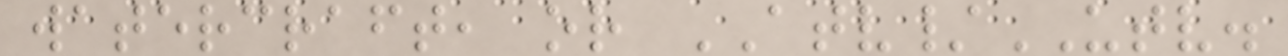watercraft, or ATV/UTV.
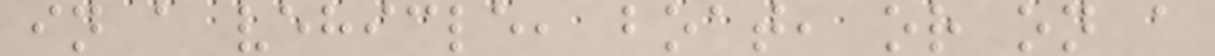in a vehicle, boat, or on a
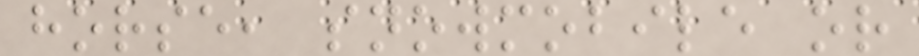horse, snowmobile or
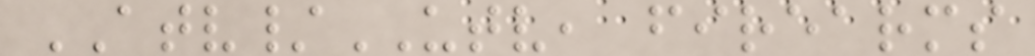ATV/UTV, firearms
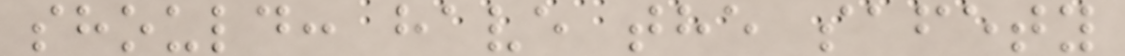should: have the safety
